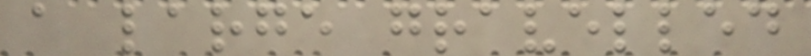a large gravelled
